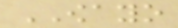OWAYO
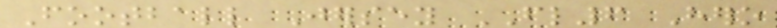Football Jersey FL6 Hero
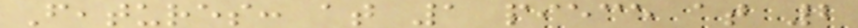Features: at 1 piece at 2
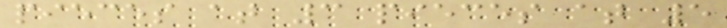pieces at 3 pieces at 5
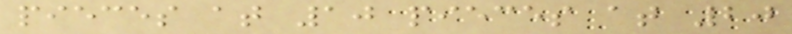pieces at 10 pieces at 20
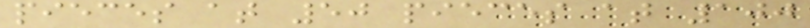pieces at 50 pieces at 100
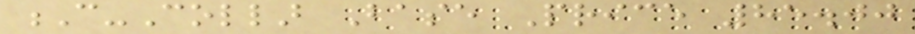C-Collar Base Price 85.00
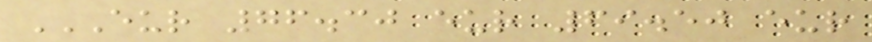EUR 76.30 EUR 69.50 EUR
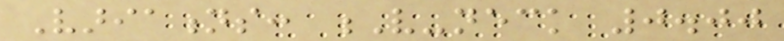Variations: V-neck 0.00
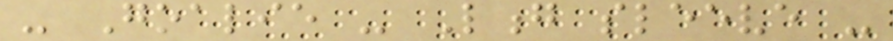- Goalie - Long sleeve -
